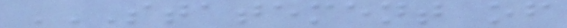STATEMENT OF
